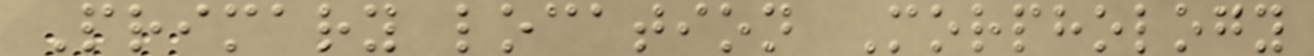Primary location Morphology
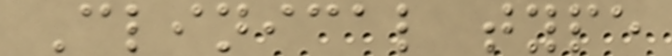Clinical type
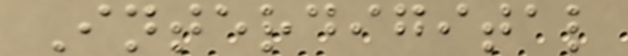Interdigital
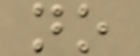no
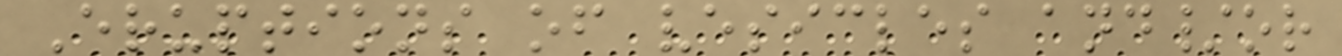Eruptions of vesicles and/or
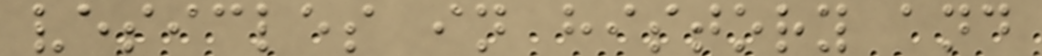vesicles in history and
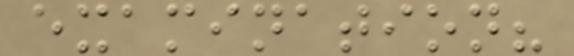examination?
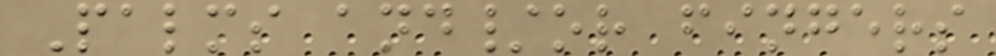Palms and/or fingers
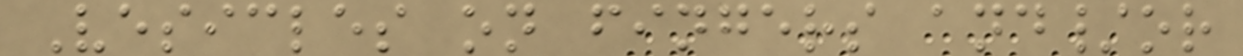Vesicles on fingers and/or
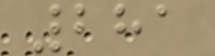281
